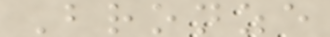Bronze
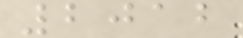2012
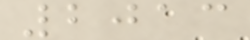2013
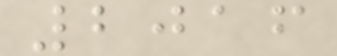2016
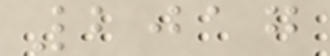2017
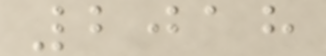2018
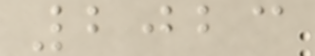2023
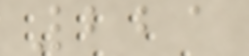221
